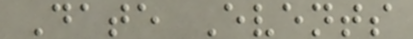Date Events
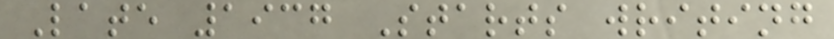Late 1937 Starts writing
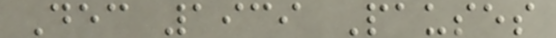Dec 1939 Pauses
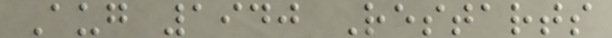Aug 1940 Restarts
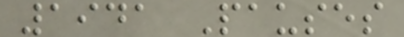1941 Pauses
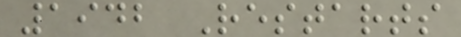1942 Restarts
